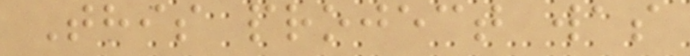This project was
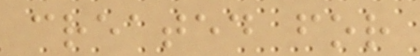created for
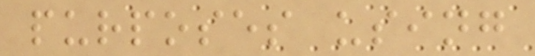purposes using
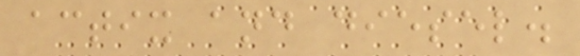actix and diesel.
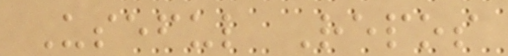Useful Repos
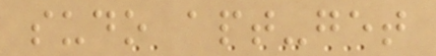sudo apt-get
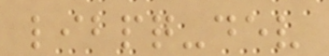libpq-dev
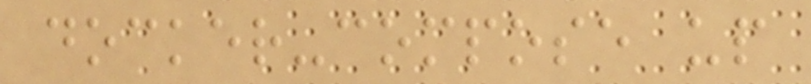docker-compose up
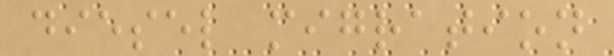diesel migration
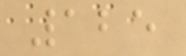125
